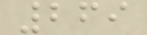269
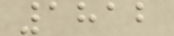1812
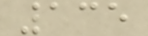135
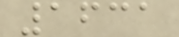1631
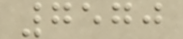7570
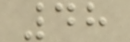48
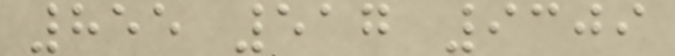855 517 9309
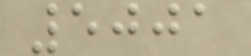5001
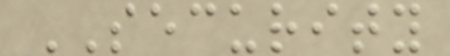SECURITY
